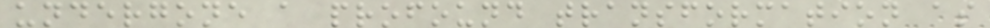undergone a profound transformation as
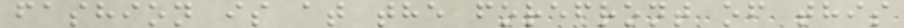fashion is at the forefront of this
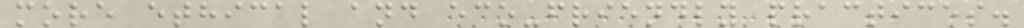more ethical and eco-friendly practices.
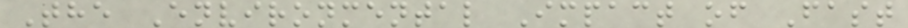The Environmental Impact of Fast
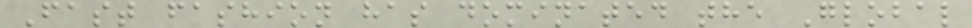Fast fashion has dominated the Global
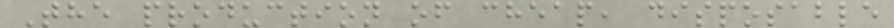The production of cheap, disposable
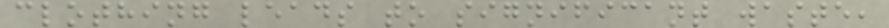clothing leads to significant waste,
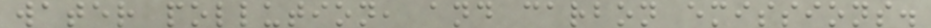water pollution, and carbon emissions.
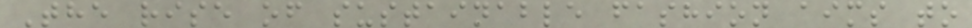The rise of sustainable fashion aims to
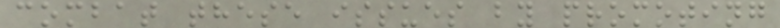combat these issues by promoting
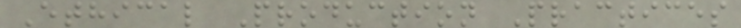Ethical Production Practices
